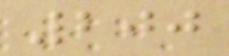200
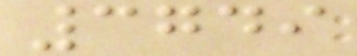3749
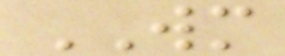WM
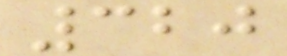320
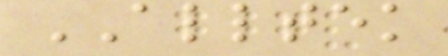ALLTEK
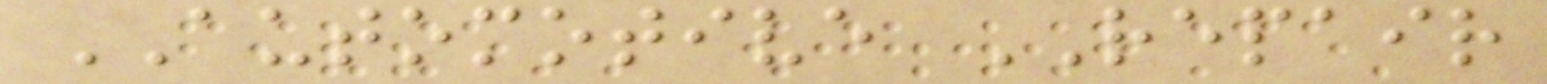AUTOMOTIVE REPAIR
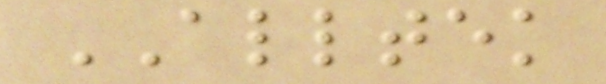ALLTEK
